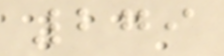279
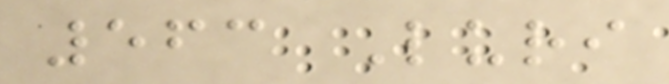563 Luri
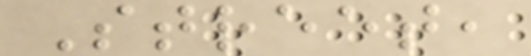Street,
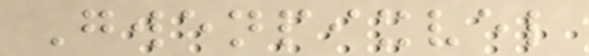Gwenpixvel
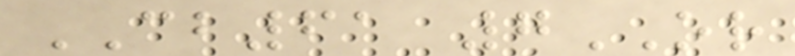CB61 7OR
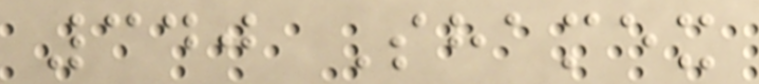340 Shamex
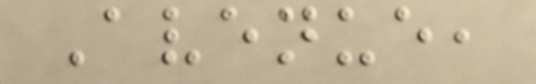Avenue,
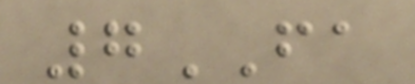7FA
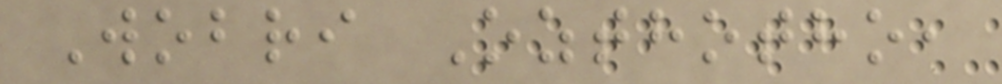Wobri Ozthotho,
